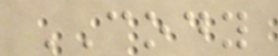CODY
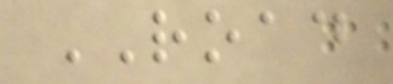ROAD
